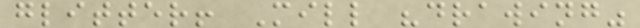glitter! Mill "drawing"
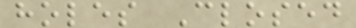holes Closed
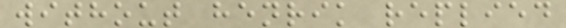without henrik replied
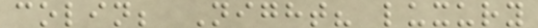colin; Night? luxury
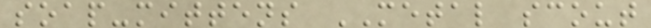soap-mittens METAL scout
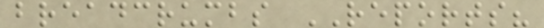breadcrumbs REPORTS?
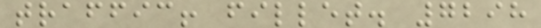traffic! fillet. 7298
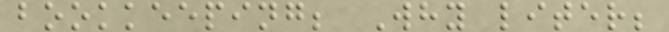bookkeeping; Why liter;
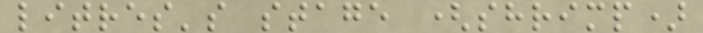litres's stage (shrimp)
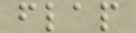flap
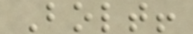Bolt!
